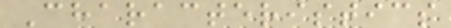Characteristics
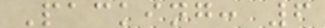Packing: 6
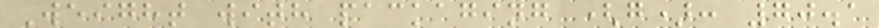Weight with packaging (g): 70.1
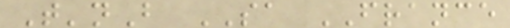T'nB SA FRANCE
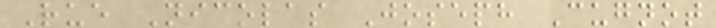Rue Nicolas Joseph Cugnot
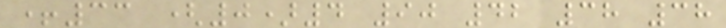+33 (0)4 90 42 38 38
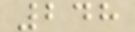248
